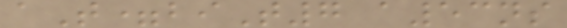aT=biT7 a53ns
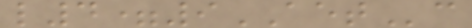l4=9AETc
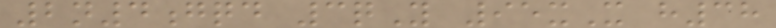2n4gqd 3qY 95xX h38
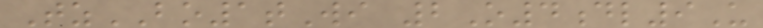TzBO1tWi 2O4dl9U
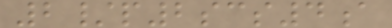2/p2scs4a
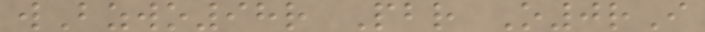wBzwo98r Pbr O0rI
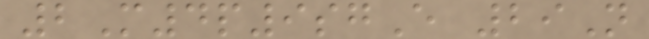2M4p9sgE 29N
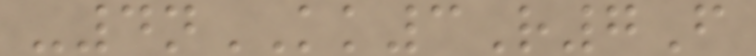-4nKK3R7F
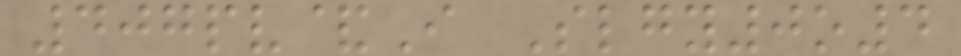407pv&I Slgy0o4
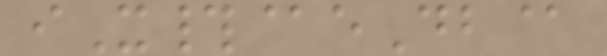iX#@eDb@
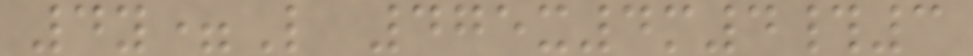4y=L 475x4m4#3
